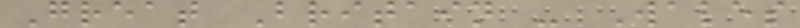Great Britain - Wales
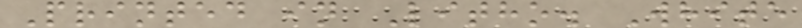Printed in Litho. White
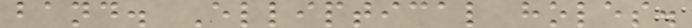band. Elliptical holes.
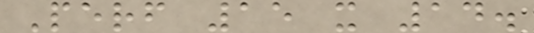Perf 15 x 14.
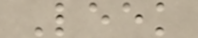Leek
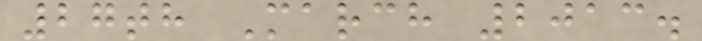27th March 2013.
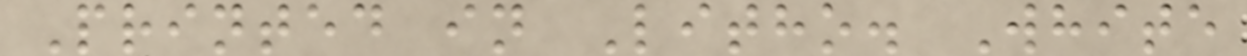Printed in Litho. White
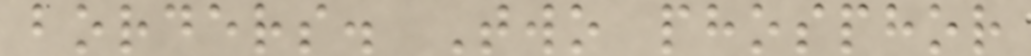borders. Two phosphor
